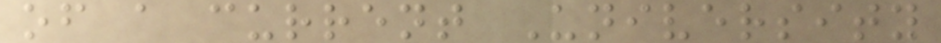of a current University
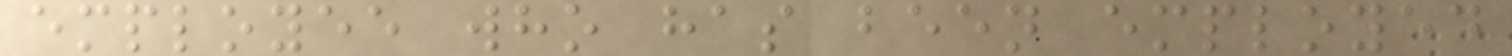employee who has been employed
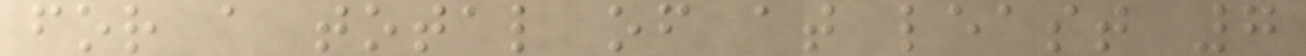for a total of at least 7
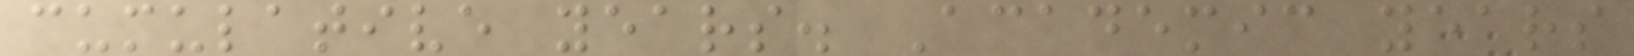cumulative years. Academic years
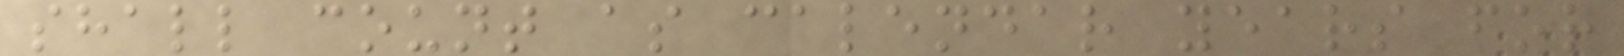shall count as calendar years for
